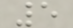5
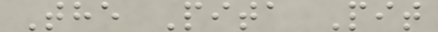The Pita Pit
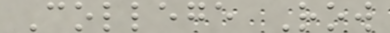College Row
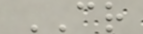CR
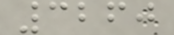3260
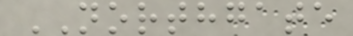NORTHGATE
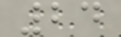24
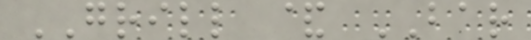GRILL & BAR
